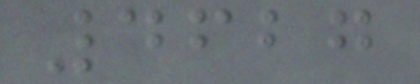4627
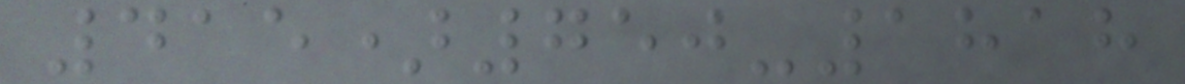415)750-1818
